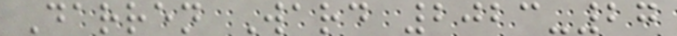Darren Ward 2023-27
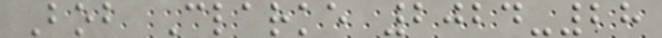Bob Clarke 2024-28
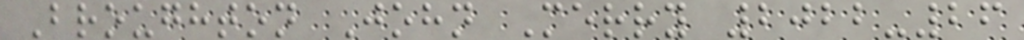Broughton John Merry 2022-26
